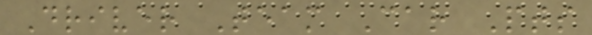Driver Team Car Pts
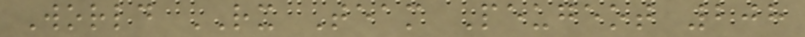World RX Team Peugeot 208
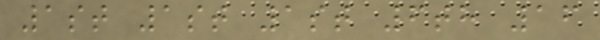1st 1st 1st 6th 16
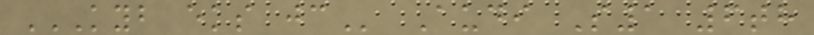KYB EKS JC Audi S1 6th
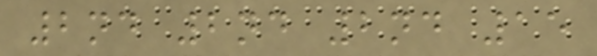2nd 2nd 2nd 15
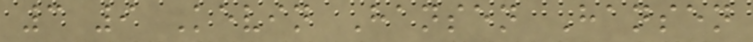3 9 Kevin Hansen Hansen
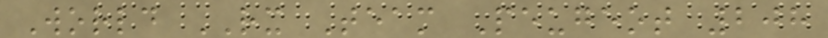World RX Team Peugeot 208
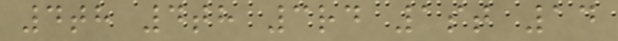4th 4th 3rd 1st 14
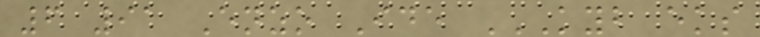6 91 Enzo Ide KYB EKS
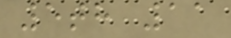5th 11
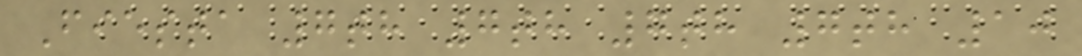Fiesta 7th 7th 7th 7th 10
